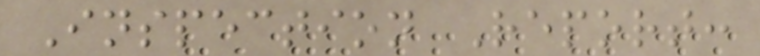Inspection Report:
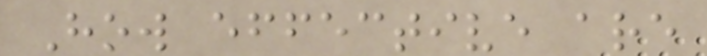How effective are
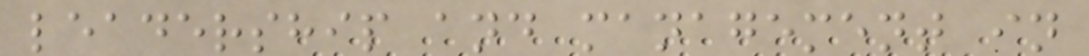leadership and management in
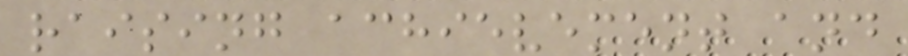raising achievement and
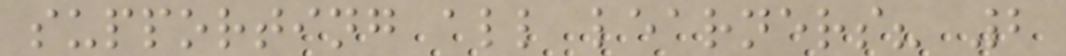supporting all learners? 2
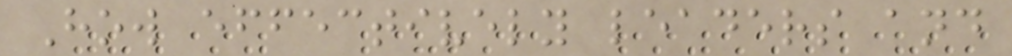How effectively leaders and
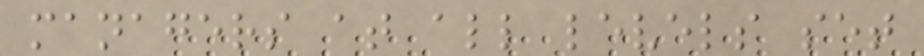managers at all levels set
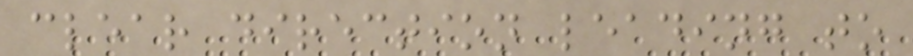clear direction leading to
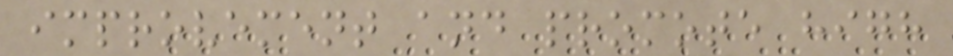improvement and promote high
